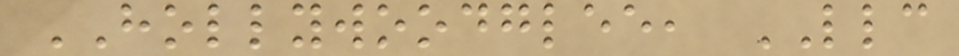HOLLYWOODGLEE, LLC
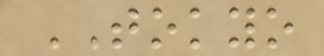TOKYO
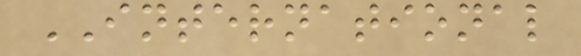INTERNATIONAL
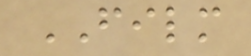FILM
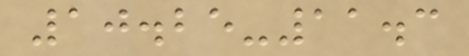10.25-11.3
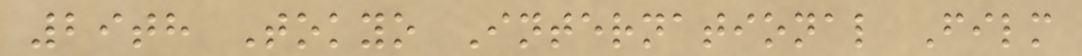29th Tokyo International Film
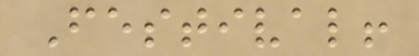Festival!
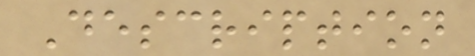Description
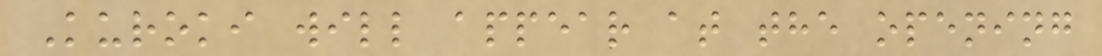Kuroki will appear at the opening
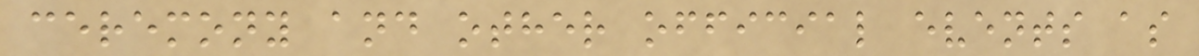ceremony and other official events as
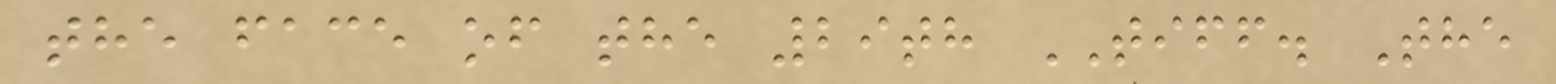the face of the 29th TIFF. The
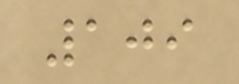109
